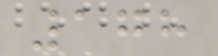178
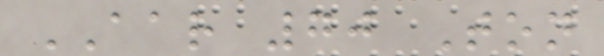AAR 70 Ton
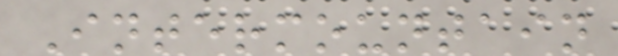Intermountain
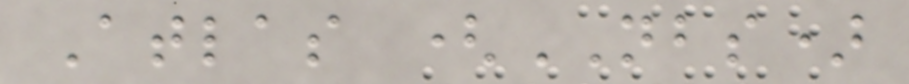Atlas (NBS)
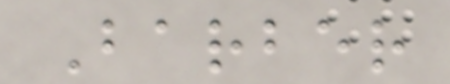Barber
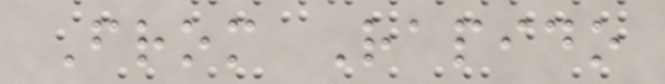From Rapido
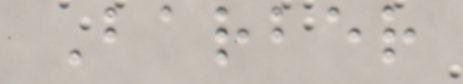Barber
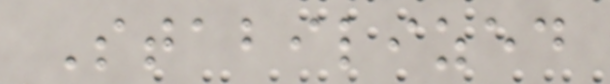Stabilized
